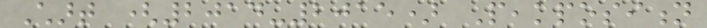Chart (2014-2015) Peakposition
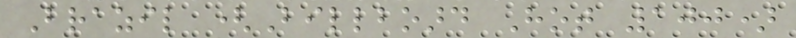Brazil (Billboard Hot 100)
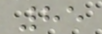85
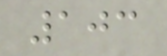103
